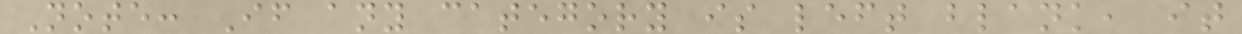Note: If any category is left blank, it
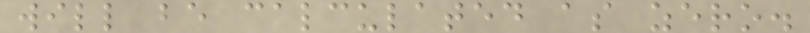will be calculated as zero.
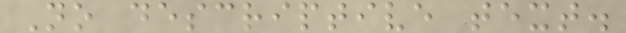No descriptive text.
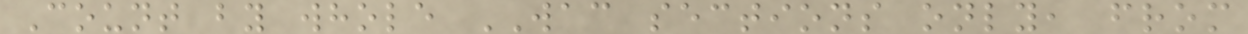Count by whole WAC sections only, from
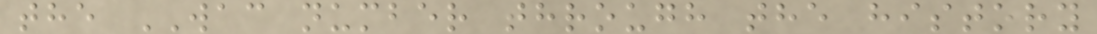the WAC number through the history
